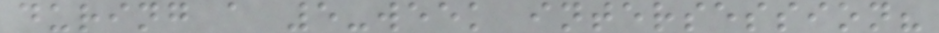during a 5-week intersession?
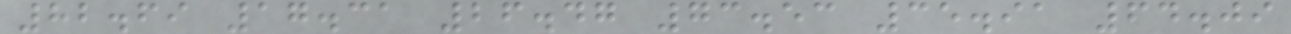82.69 17.31 26.47 73.53 35.91 64.09
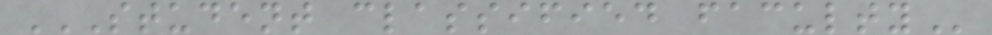STUDENT CLASSIFIED FACULTY
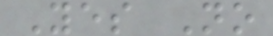Yes No
